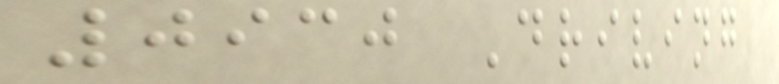0930 Driving
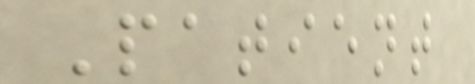Patient
